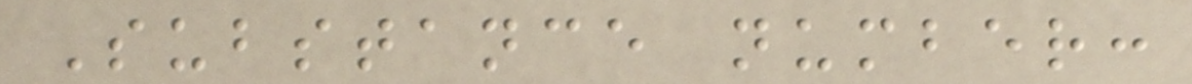Substance number:
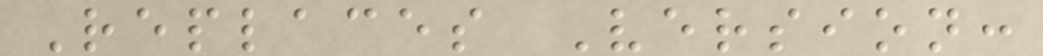Replaces Version:
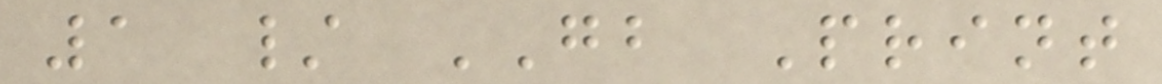1 / GB Print
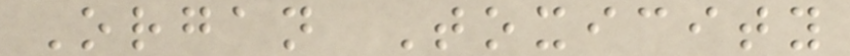Organ Toxicity
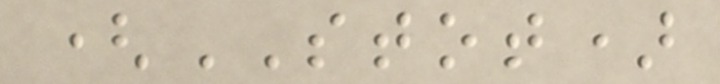(STOT)
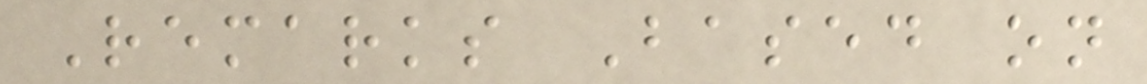Remarks Based on
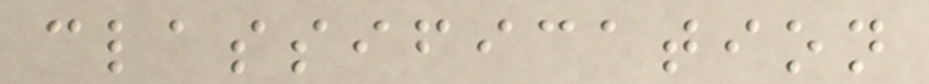classification
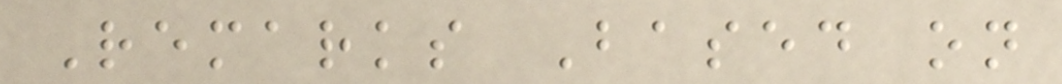Remarks Based on
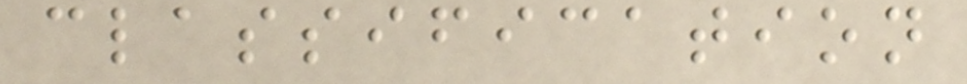classification
